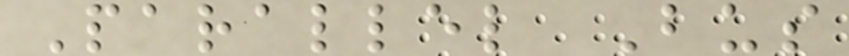Parallel Bus
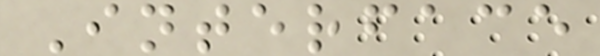Interface
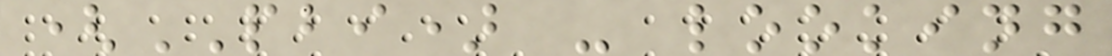(PBI) - looking
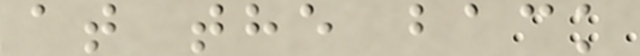at the back
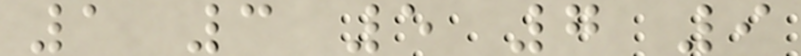1 3 5 7 9
